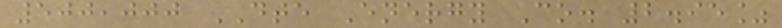500,000 DTE Energy Co. 2.95%
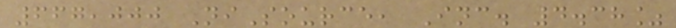667,000 NiSource, Inc. 4.38%
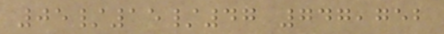05/15/47 747,752
